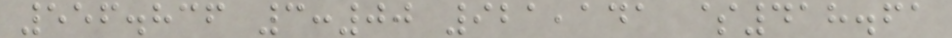556.836 3:00 921,141 $418.61
